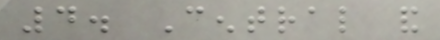4. Central and
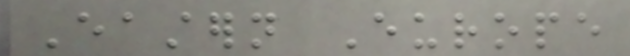Eastern Europe
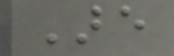Are
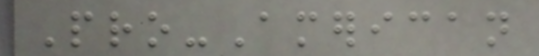Pro-American
